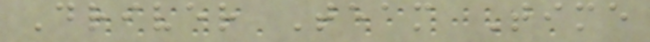Driver Team Time
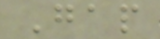Gap
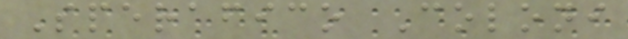Sperafico Coloni
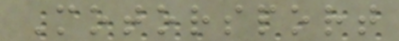Motorsport
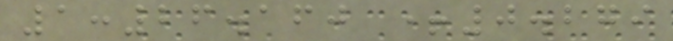1:26.160 +0.279
